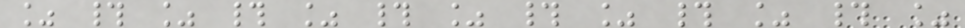% # % # % # % # % # % # %
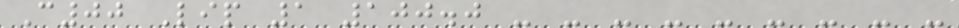C00 Lip 1 100.0 - - - - - - - - -
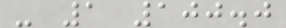- 1 100.0
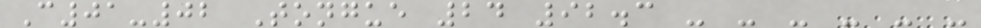C01-02 Tongue 24 92.3 - - - - - -
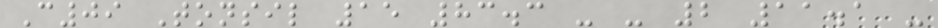C09 Tonsil 15 83.3 - - 2 11.1 -
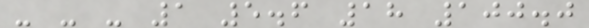- - - 1 5.6 18 100.0
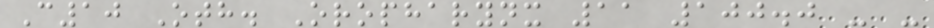C10 Oth. Oropharynx 11 100.0 - -
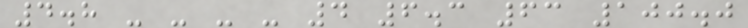4.8 - - - - 4 6.3 63 100.0
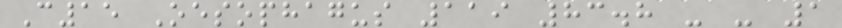C15 Oesophagus 119 83.8 - - 1
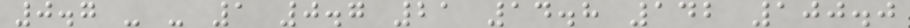0.7 - - 1 0.7 21 14.8 142 100.0
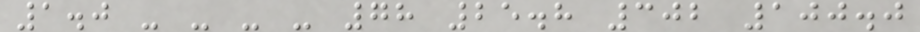1.0 - - - - 78 25.8 302 100.0
